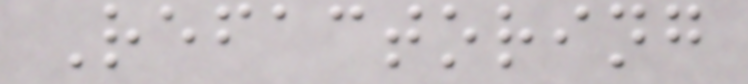Refactoring
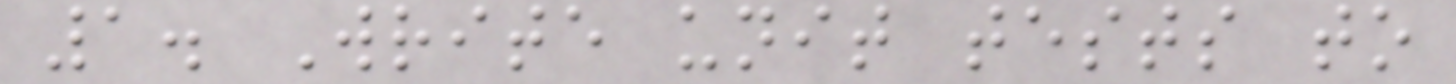1. Write unit tests to
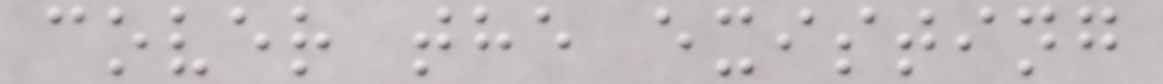cover the existing
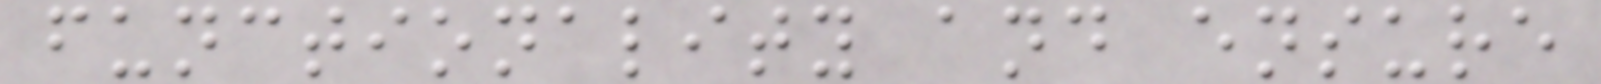functionality and ensure
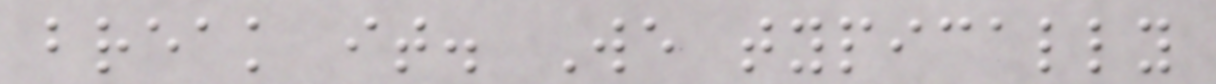break it. We typically
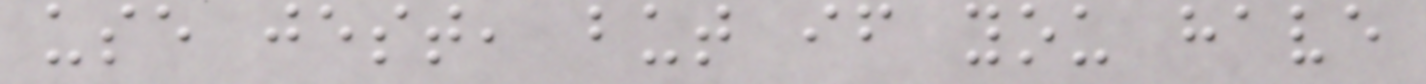use jest, but if you have
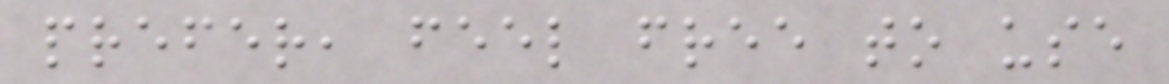prefer, feel free to use
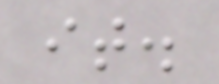it.
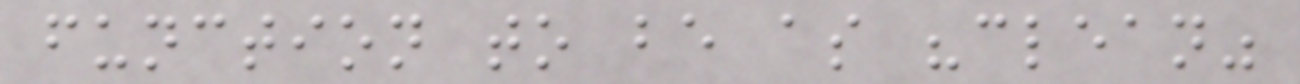function to be as "clean"
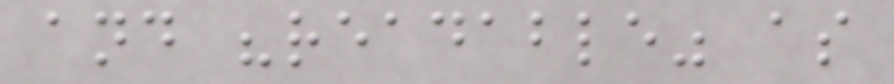and "readable" as
